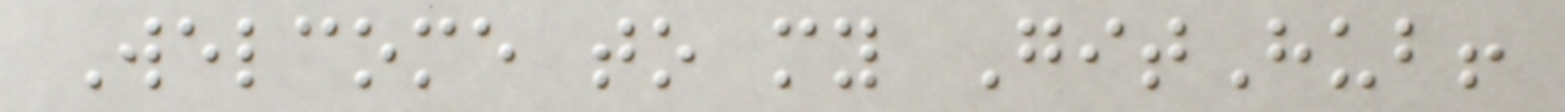Welcome to my GitHub!
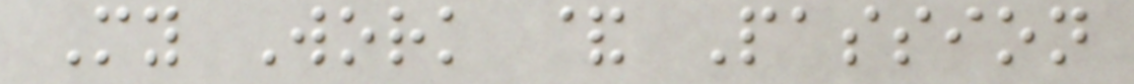My Work & Passion
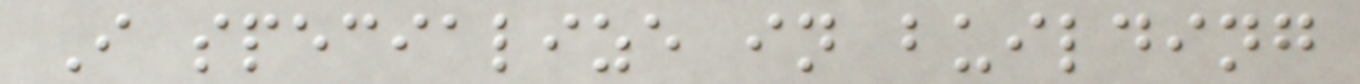I specialize in building
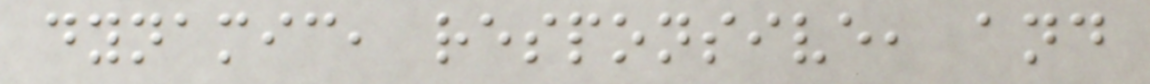dynamic, responsive, and
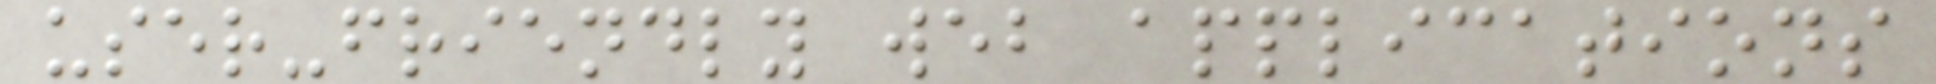user-friendly web applications
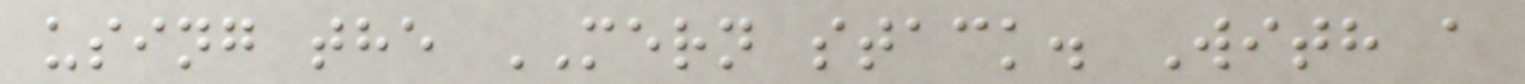using the MERN stack. With a
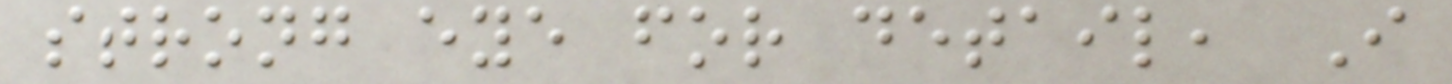strong eye for detail, I
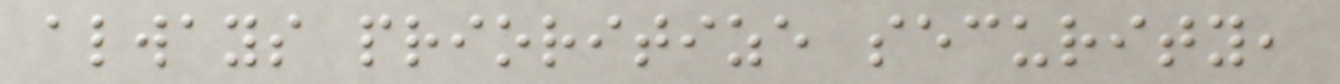always prioritize security,
